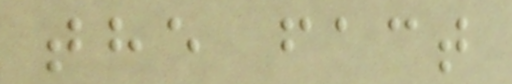the fact
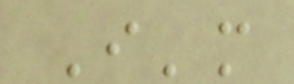I'm
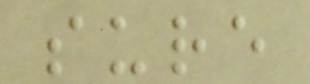sure
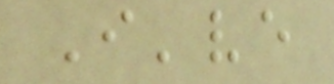I've
